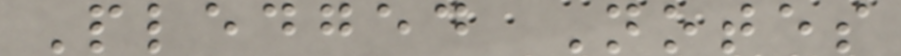Pledged Notes
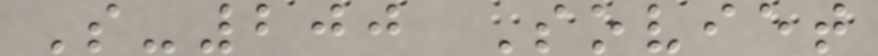S-200 Soviet
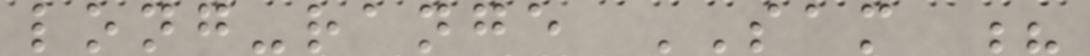long-range SAM ?
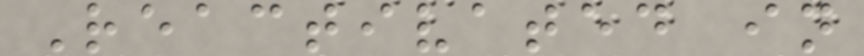Reactivated in
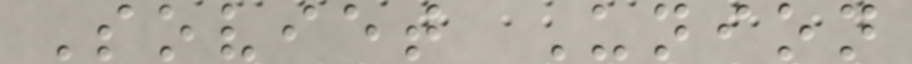Soviet Union
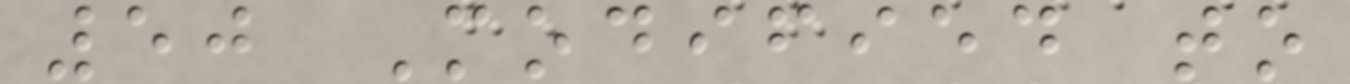50 Modified to
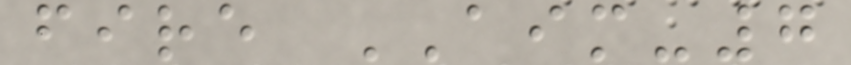fire AIM-7
